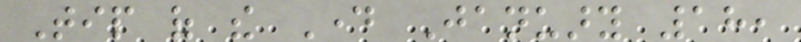Tip of the Day January 18,
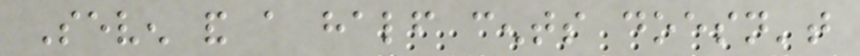Seven and a half cents doesn't
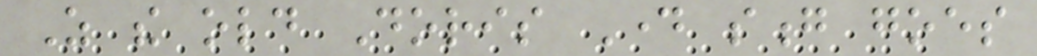As the old Doris Day song goes
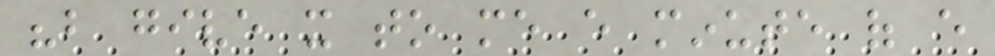"but give it to me every minute of every
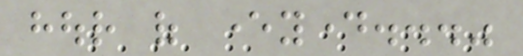hour of everyday..."
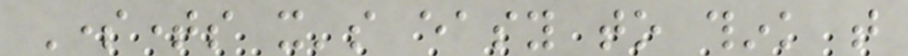Sometimes it's easy to think that
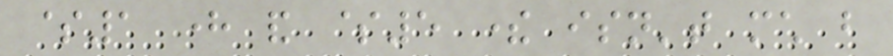$1 here and $5 there isn't much but
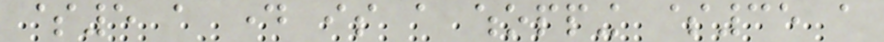$5 a day is a whopping $35 a
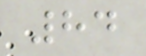84
